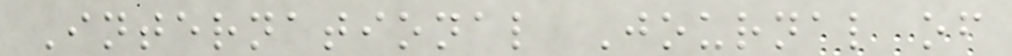International Journal of
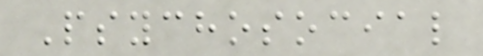Psychosocial
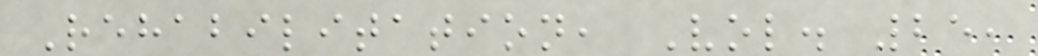Rehabilitation, Vol. 25,
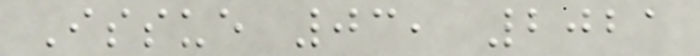Issue 03, 2021
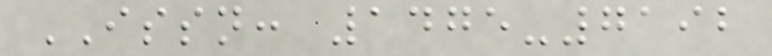ISSN: 1475-7192
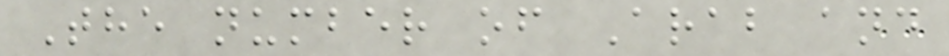The number of Arab and
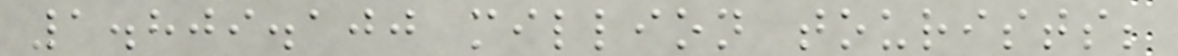1.809.100 million tourists;
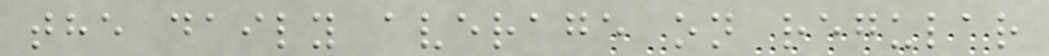the daily average on regular
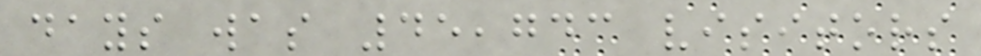days was 45,743 visitors
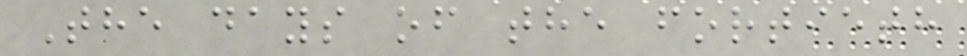The days of the fortieth
